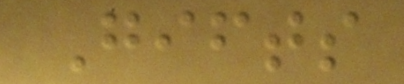Gifts
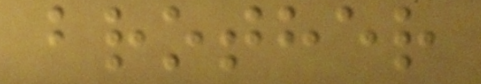brother
